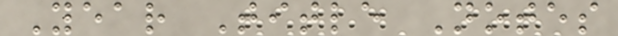Year Title Notes
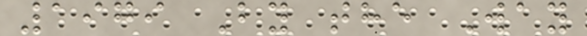1979 By the Way
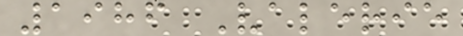1986 Valerie
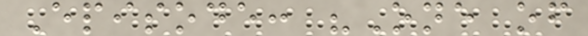Episode: "One of
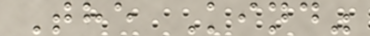The Kind"
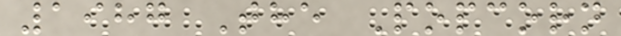1987 The Popcorn
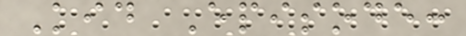Kid Episode:
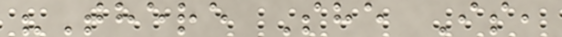"There She Is,
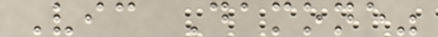Vic Damone"
